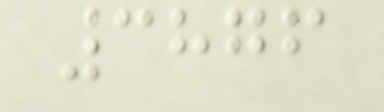3876
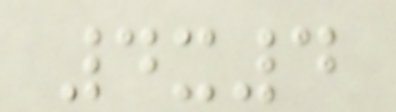4x4
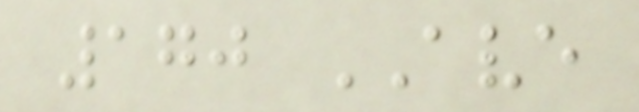170 AVE
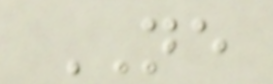NE
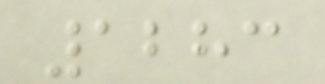1283
